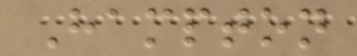Hampton
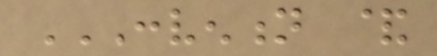CONVENTION &
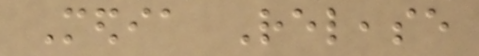Media Release
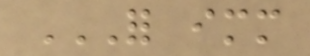FOR IMMEDIATE
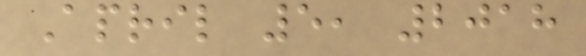April 5, 2018
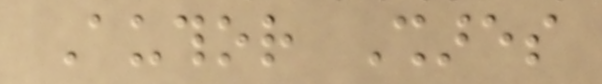Author Shares
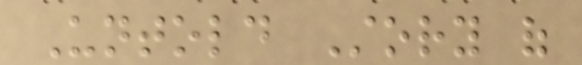Untold Story of
